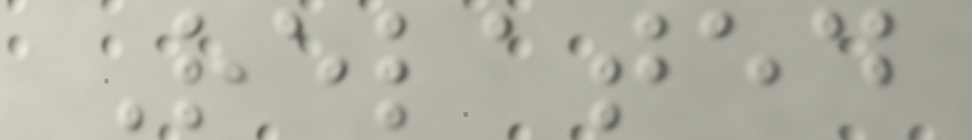Related
